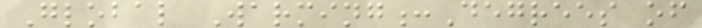Global Warming:Degrees of
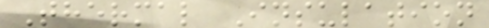Thermal Insulation
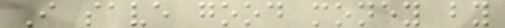I save good money by
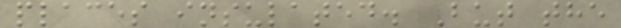places insulated. But the
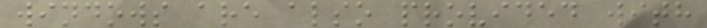windows are also provided with
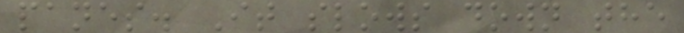panes. It slows down the
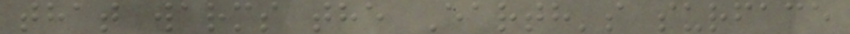that warms the Earth's surface
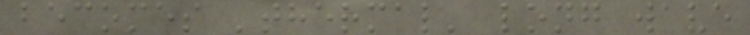becomes 'thermal' long wave
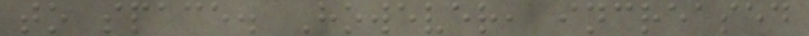to space. However, increased
